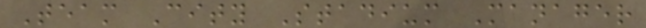Team City Stadium Manager
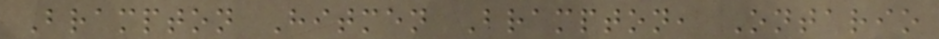Brampton Hitmen Brampton, Ontario
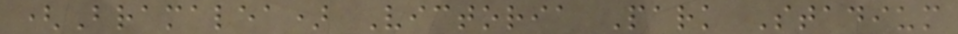(Bramalea) Victoria Park Stadium
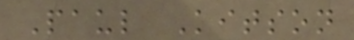Paul Kitson
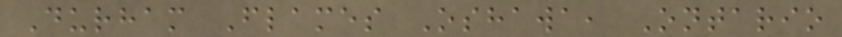Durham Flames Oshawa, Ontario
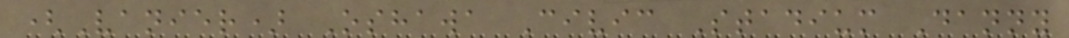(Vanier) Oshawa Civic Stadium Danny
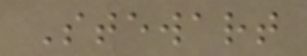Stewart
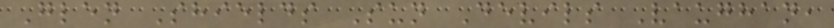Glen Shields Sun Devils Vaughan,
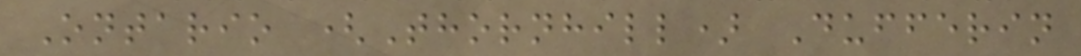Ontario (Thornhill) Dufferin
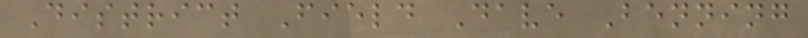District Field Dave Benning
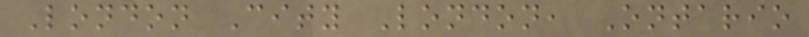London City London, Ontario
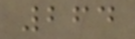264
